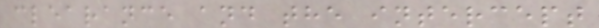clearance and the intercept
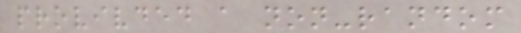provivded a non-random
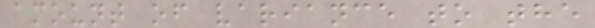amount of variance to the
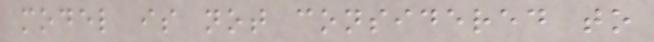model is not considered to
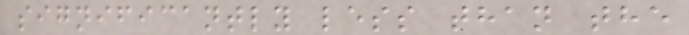significantly less than the
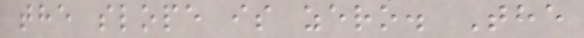the slope is zero. The
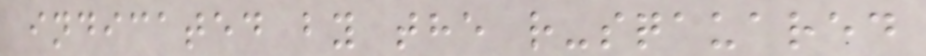indicated by the r-sqauared
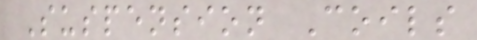Suspension Coils
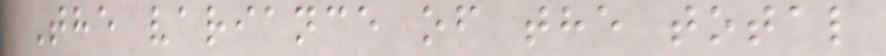The variance of the total
